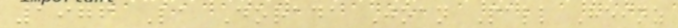1976 La Dorada Joan Pall Heinz
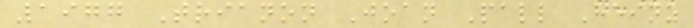1977 Trianon Joan Pall Heinz
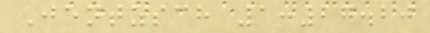Jentzsch 1:27.20
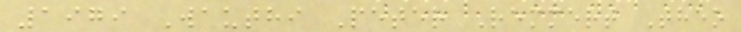1979 Wauthi Peter Remmert Theo
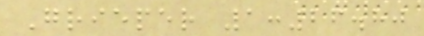Grieper 1:26.80
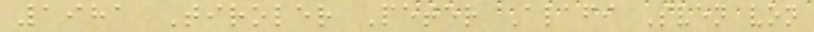1981 Tiroler Peter Alafi Sven von
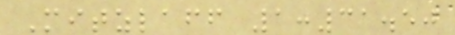Mitzlaff 1:31.50
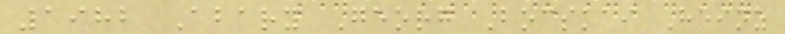1982 Abary Georg Bocskai Heinz
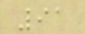91
